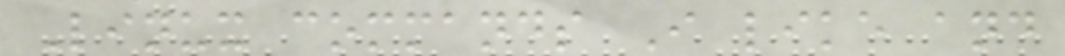Linux commands I like and
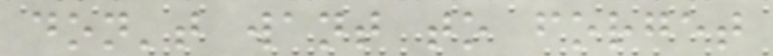don't want to forget
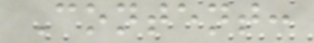Content:
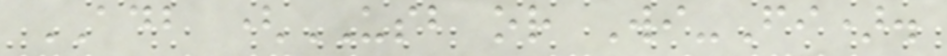ADB (USB or Wi-Fi).
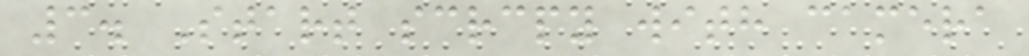3. Start scrcpy with camera
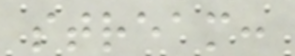stream:
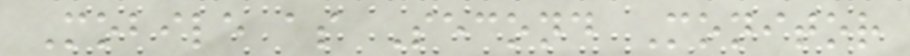Mobile as Second Monitor
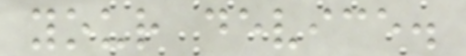your device.
